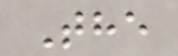The
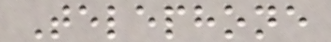Telephone
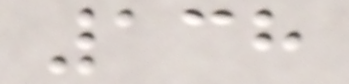138
